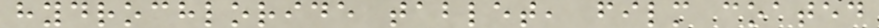hydrochloride tablet, film coated
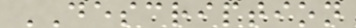DESCRIPTION
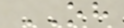OH
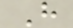H
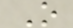O
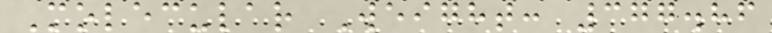Molecular Weight: 377.86
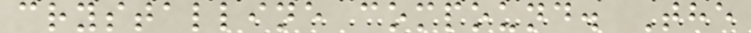crystalline compound. The
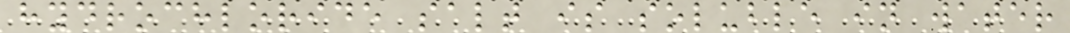hydrochloride salt is soluble in water
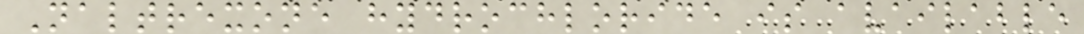Naltrexone hydrochloride is available
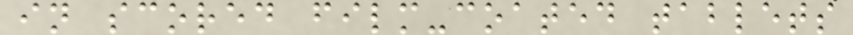in scored film-coated tablets
